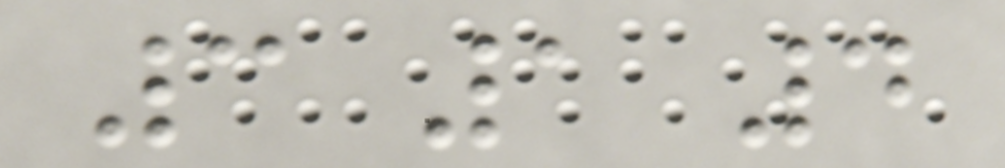3 1 4
